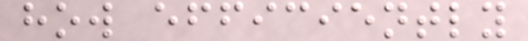how efficiently
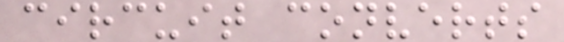circuit converts
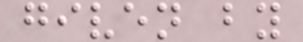given by
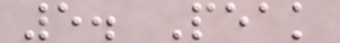5. Peak
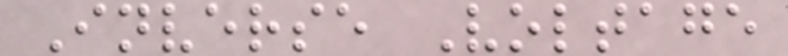Inverse Voltage
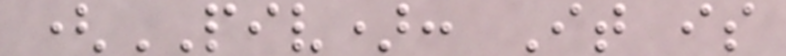(PIV): It is
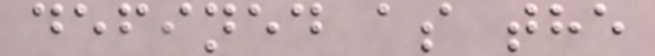defined as the
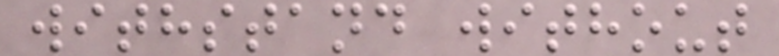withstand without
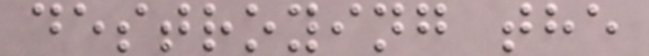destroying the
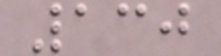130
